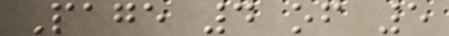Page 4 of 5
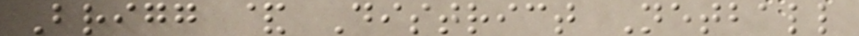Brigg & District Netball
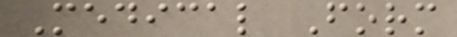Medical Form
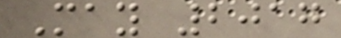May 2017
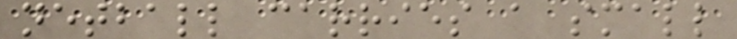netball carries a small
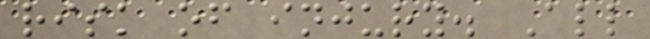risk of injury. All
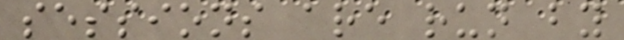sessions are run by
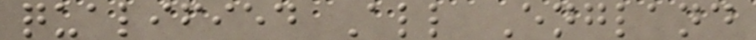qualified All England
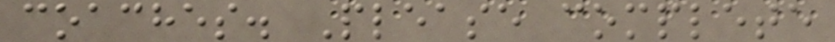coaches. Please complete
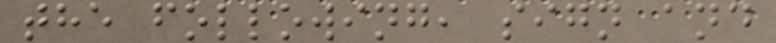the following, sign and
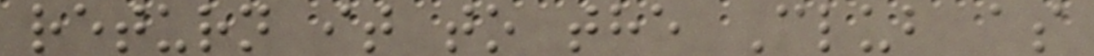return it to the Club as
